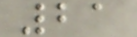21
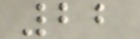22
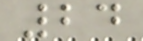24
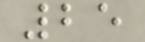25
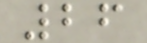26
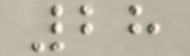28
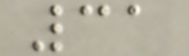31
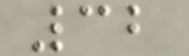32
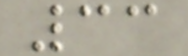33
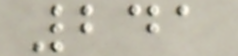241
